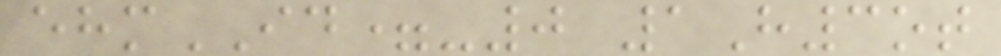ehmID=-0 1H3ot
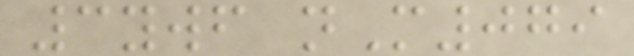3ywf nM079
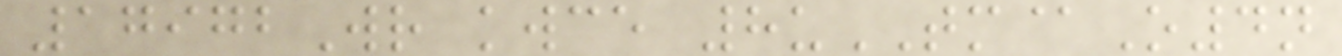17972Wr kwce 8uTM@O4n
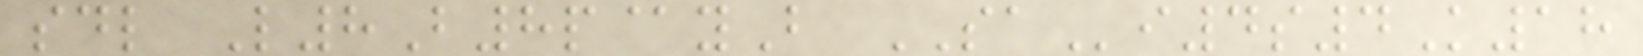sdl L8B8p@yB SAi4s4K18
